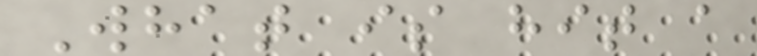What is hit a
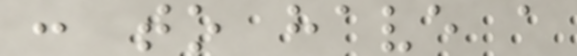: to have a
